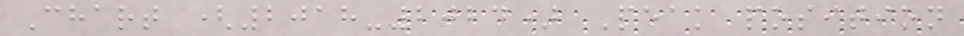Chart (2018-2024) Peak position
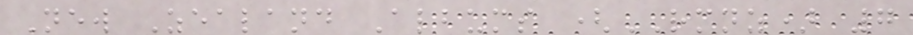New Zealand Albums (RMNZ) 7
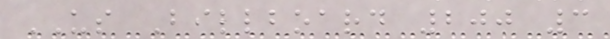US Billboard 200 3
